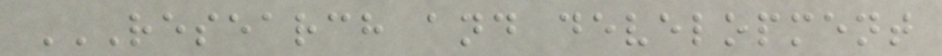RESEARCH AND DEVELOPMENT
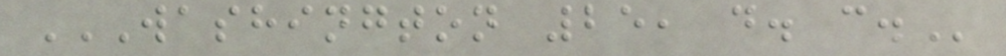WASHINGTON 25, D. C.
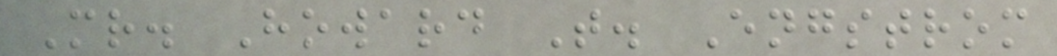Mr. Howard T. Engstrom
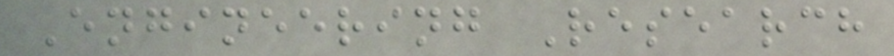Engineering Research
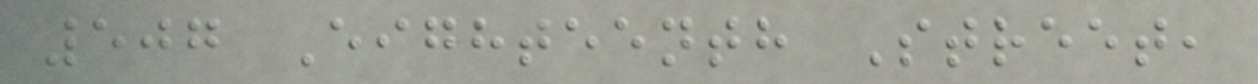507 Eighteenth Street,
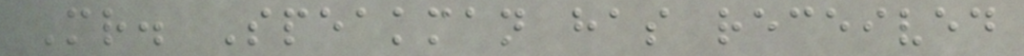Mr. Speakman has received
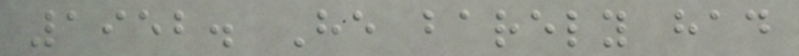1952. He barely had
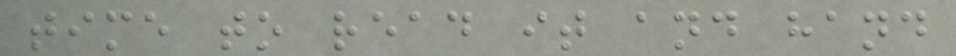time to read it and hand
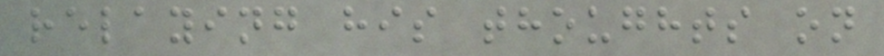relaying his thoughts on
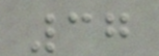37
